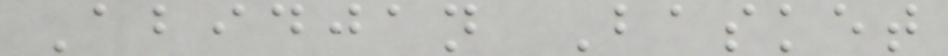Abidjan Basket
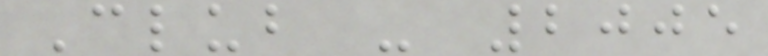Club - 2005
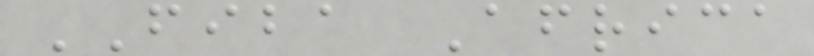FIBA Africa
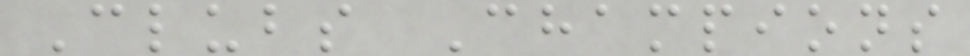Clubs Champions
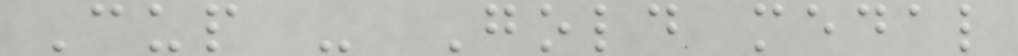Cup - Gold medal
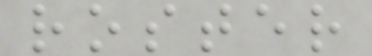roster
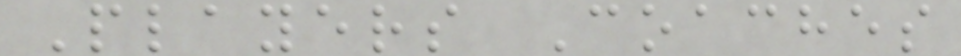Players Coaches
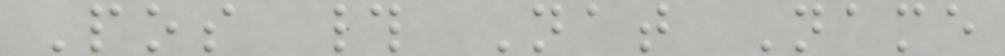Pos # Nat Name
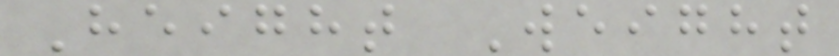Height Weight
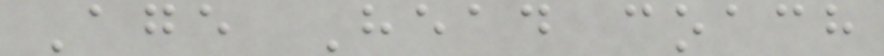Age Head coach
